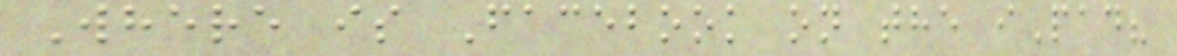Where is Facebook on the iPad?
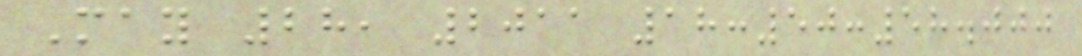May 28, 2011 18:50:58.000
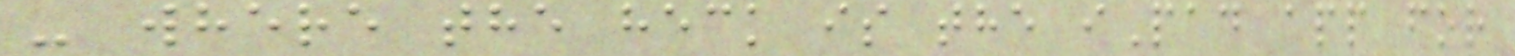- where the heck is the iPad app for
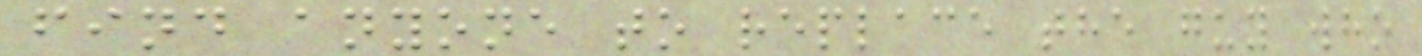find anyone to replace the guy who
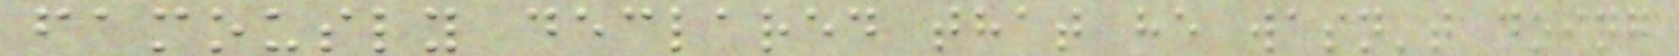famously declared that he wasn't doing
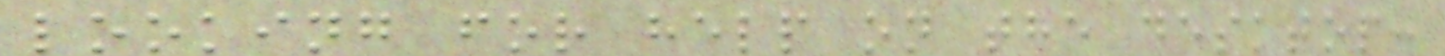looking for help on the desktop:
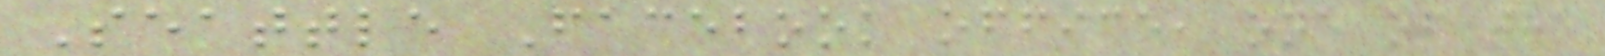Seattle Facebook office, one of the
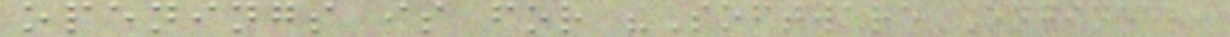openings is for "Software Engineer,
